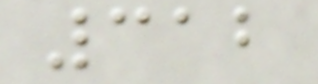312
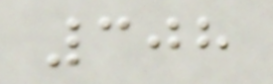308
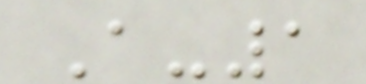A-1
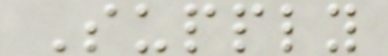Supply
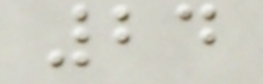24
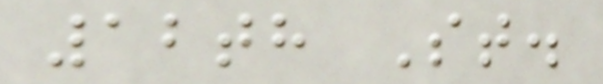12th St.
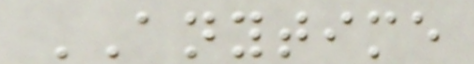ANYTIME
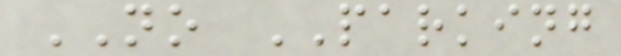NO PARKING
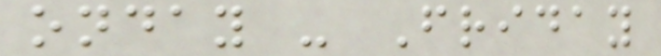onday - Friday
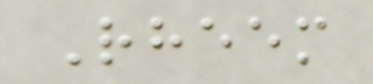Rheem
